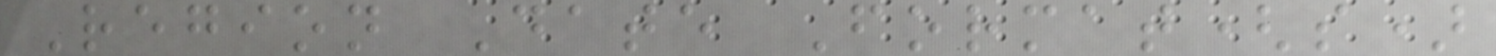Region Date Format(s)
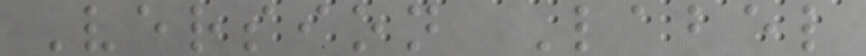Version Label
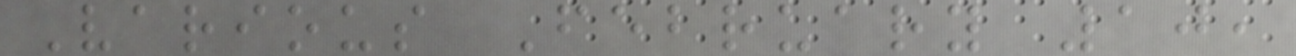Various February 10,
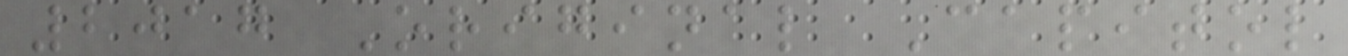2017 Original Capitol
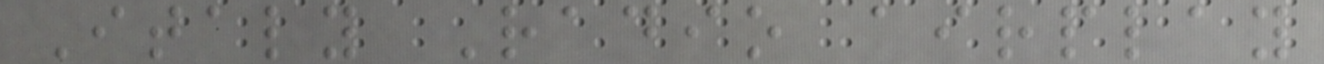Italy Radio airplay
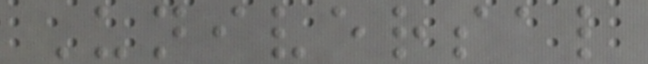Universal
